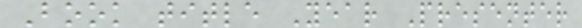Book title Year Presenter
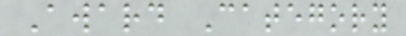Award Category
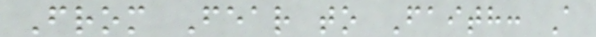From Fear to Faith: A
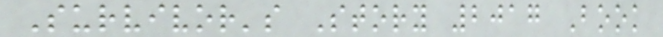Survivor's Story 2017 Book
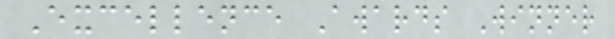Excellence Awards Winner
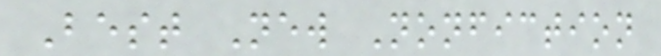Best New Nonfiction
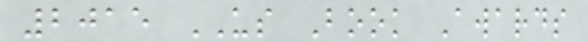2015 US Book Awards
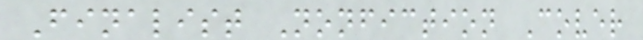Finalist Nonfiction Cover
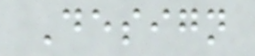Design
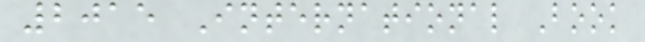2015 International Book
